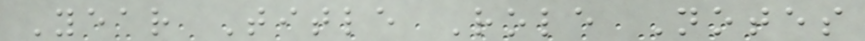Year Title Role Notes
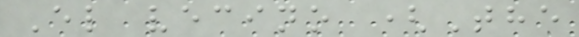El vecino (The
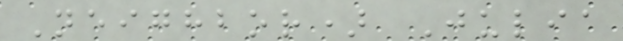Neighbor) Julia
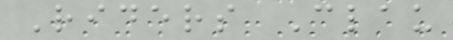Riders Clau
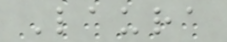Laura
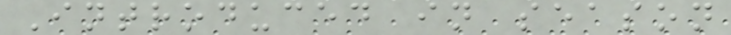Introduced in season
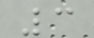3
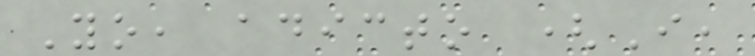Yo, adicto (I,
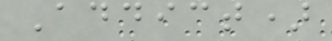Addict)
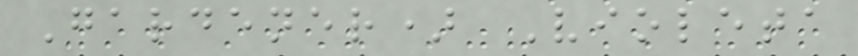Gardener) Violeta
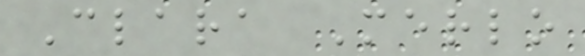Clara Merlo
